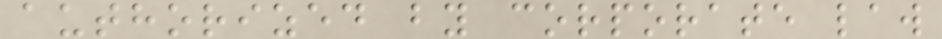authorized by corporate law
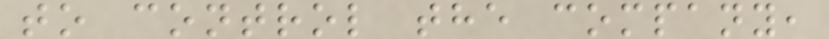to control the company,
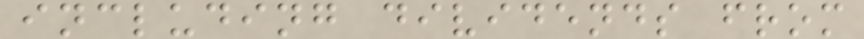including dividends from
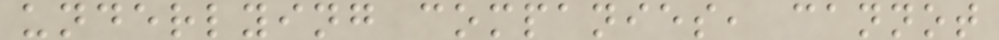underlying companies, cannot
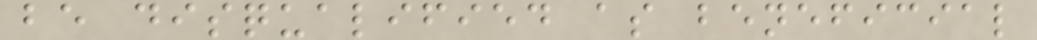be disqualified as beneficial
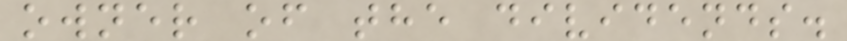owner of the dividends.
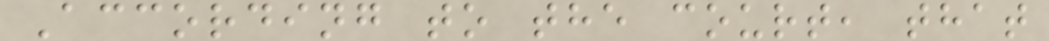According to the court, that
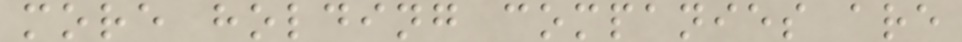more holding companies are
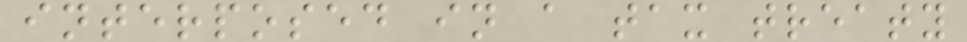interposed in a tax treaty
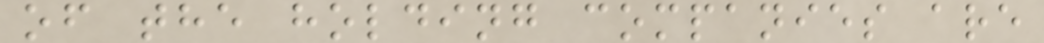of the holding companies are
